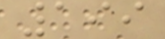199
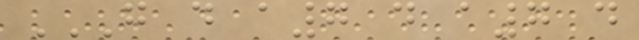G D A7 D A7 D
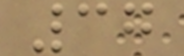37
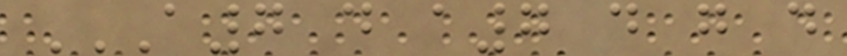A7 D A7 D G D
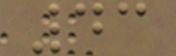43
